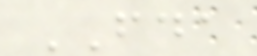FDA
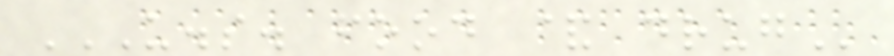U.S. FOOD & DRUG
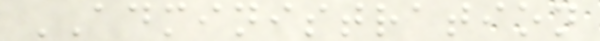ADMINISTRATION
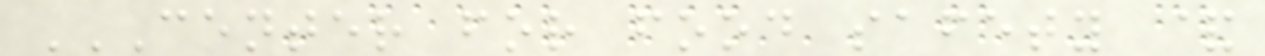CENTER FOR FOOD SAFETY &
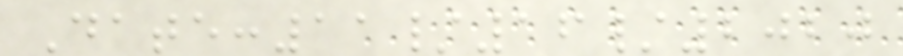Date:11/16/2020
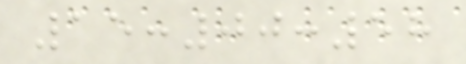15:00:58
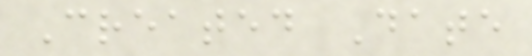Created Date
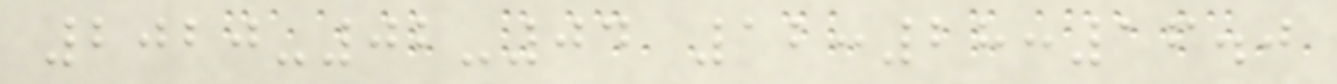2020-02-04 12:28:16.0
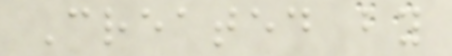Created by
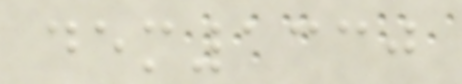dem1330
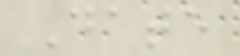Date
